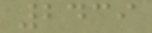2439
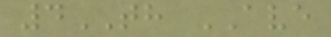4TH AVE
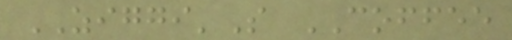ZIGGI'S COFFEE
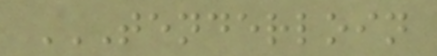TENDERLOIN
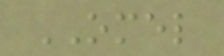OMEL
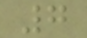7
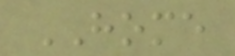HOME
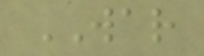WAR
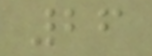26
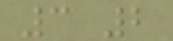3 2
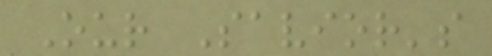Our Savior's
